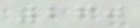260
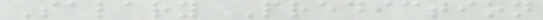Salary Prediction
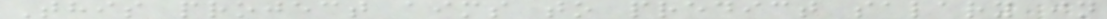This project aims to predict salary in
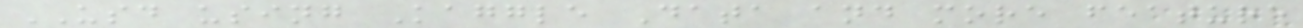USD using Kaggle Data and more feature
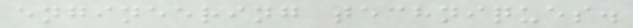engineering techniques.
